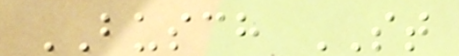BUSCH ST
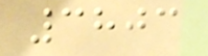3803
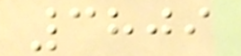3809
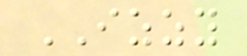IZZY
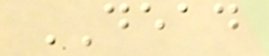DEAD
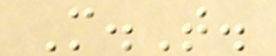M.T.
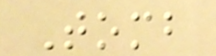Tomb
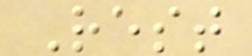Rest
